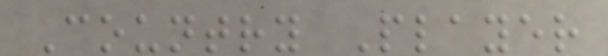Country Player
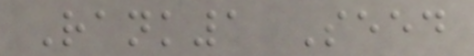Rank1 Seed
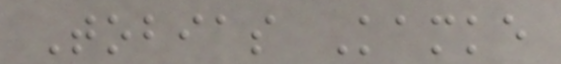Tobias Kamke
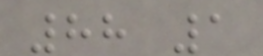88 1
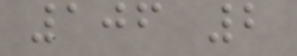106 2
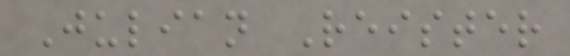Julian Reister
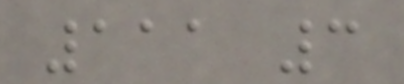111 3
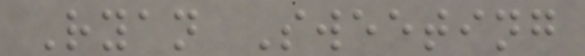Ryan Sweeting
